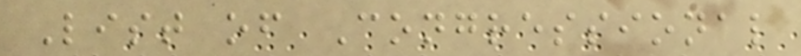List of Congressional
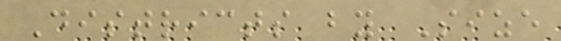Districts by Size
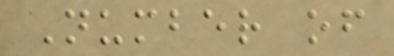Number of
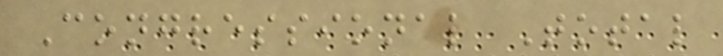Congressional Total
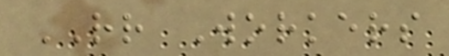RR Workers
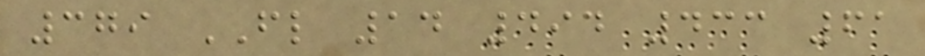379 FL 14 494 433 61
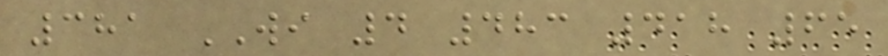381 WI 4 483 418 65
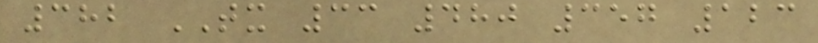382 TX 33 480 357 123
